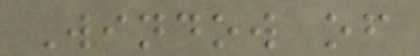Window of
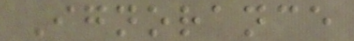Ignorance
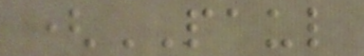(PAUL
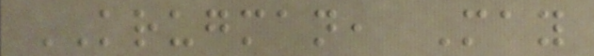KRUGMAN, May
